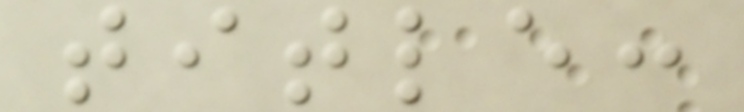title:
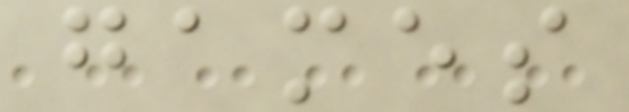games
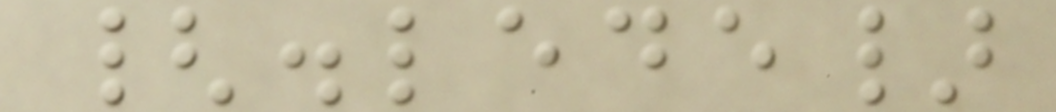{.lede}
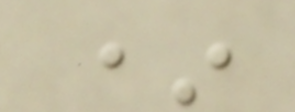*
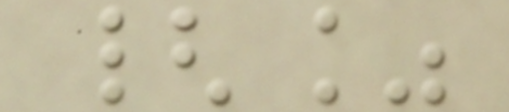{%
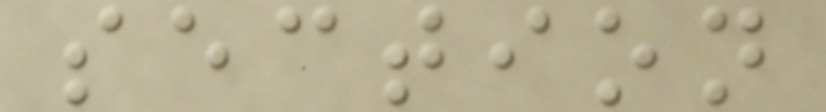section
